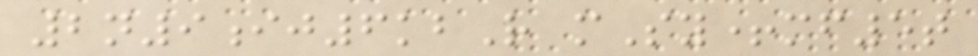2n9ij6kbR mSy+mf5t
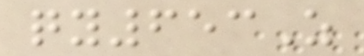qy653Z
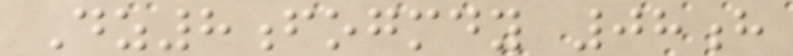Dz8fogmdy 08h
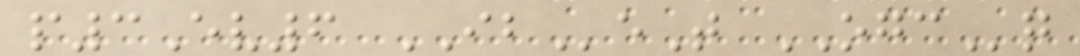p3Ev6 IBeT OGCq
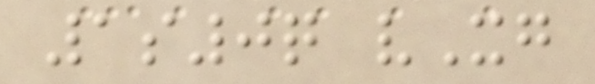1s0q vXg
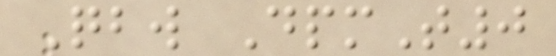Qbw DpmT0
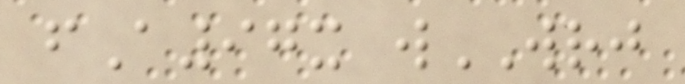fA97x wWRJ
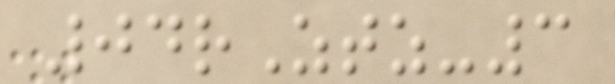04rZtz-3
